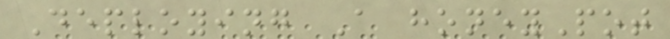Deploying A honeyPot
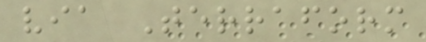via Terraform
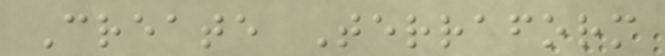Create Terraform
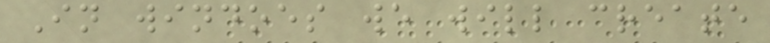In windoes we will create
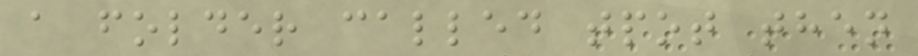a folder called tpot then
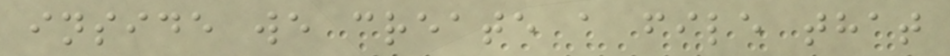inside we create a file that
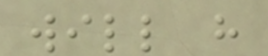will h
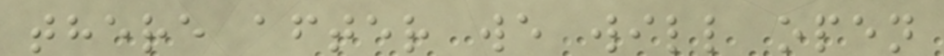there after we will open
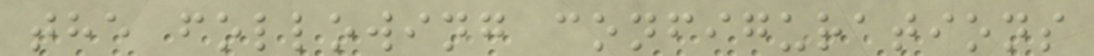the following configurations
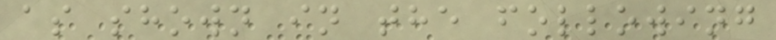as shown in the following
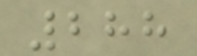288
